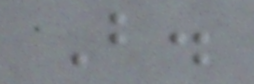B.
